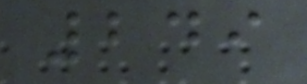249
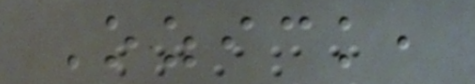Ozick,
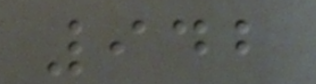942
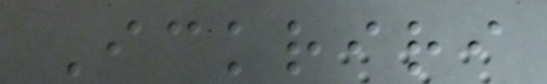Ickriri
